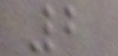2
